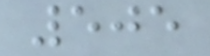505
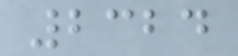2324
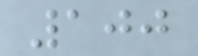100
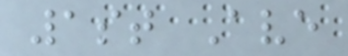1st Ave
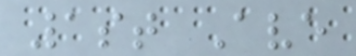1st Ave
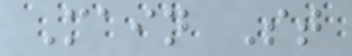Main St
